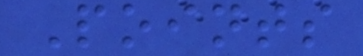Points
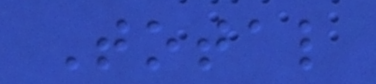Total
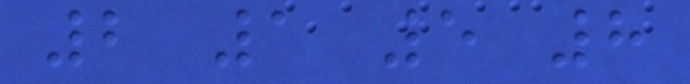2 1 5 8
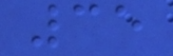35
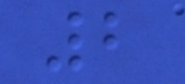2
